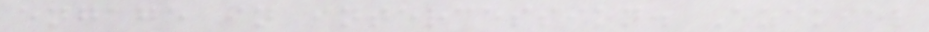engage in intercession. Ezekiel
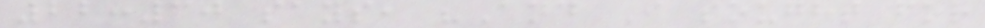22:30 says, "And I sought for
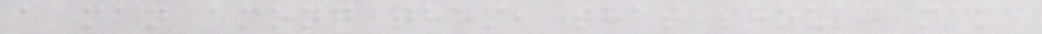a man among them, that should make
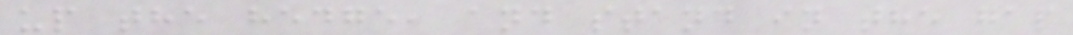up the hedge, and stand in the gap
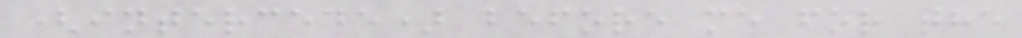(intercede) before me for the
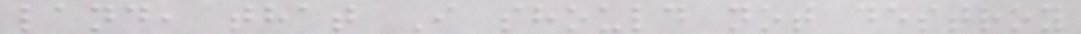land, that I should not destroy
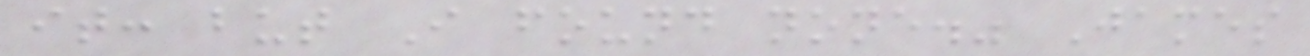it: but I found none." James
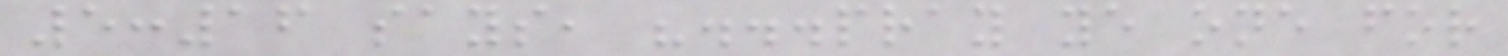5:16 says, "...pray ye one for
